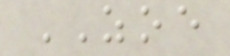ZOE
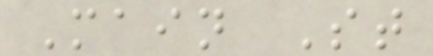Main St
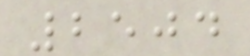2504
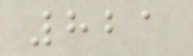821
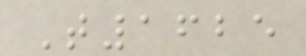T1625
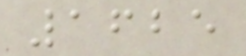1625
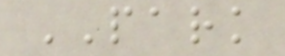PARK
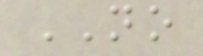NO
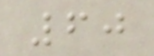60
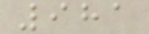981
